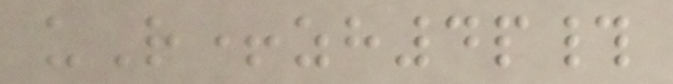uR+zh4p#
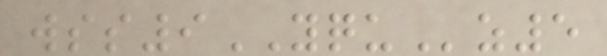wss9YQUz5
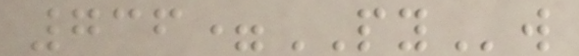736=PYw
